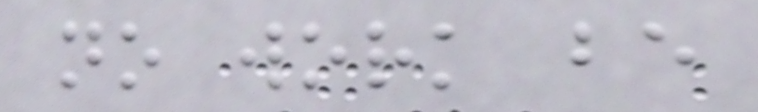no work be
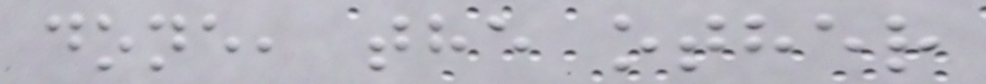done, the other
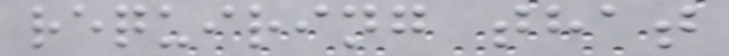requiring that
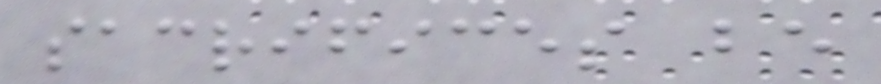sacrifices be
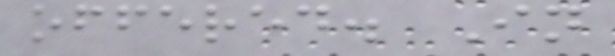offered. In
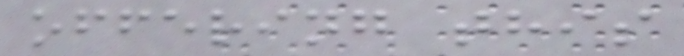offering this
